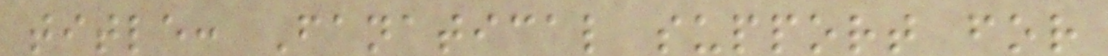title: Fanatical support for
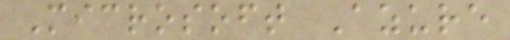Microsoft Azure
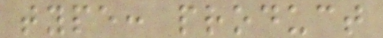type: product
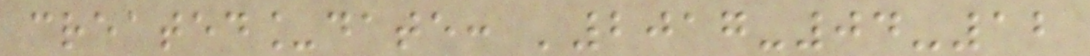created_date: '2017-04-12
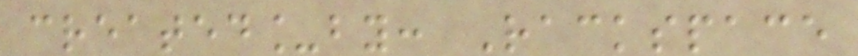created_by: Rackspace
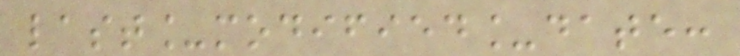last_modified_date:
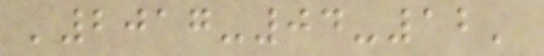'2017-04-12'
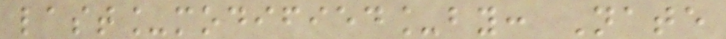last_modified_by: Nate
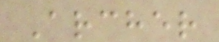Archer
